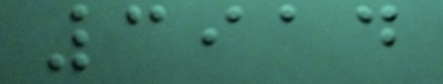3914
